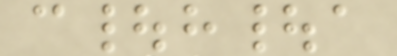c|h|a
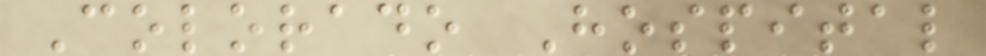Colorado Hospital
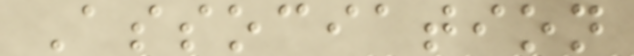Association
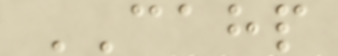CAHP
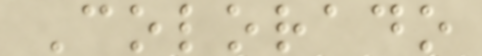Colorado
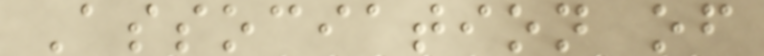Association of
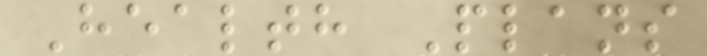Health Plans
